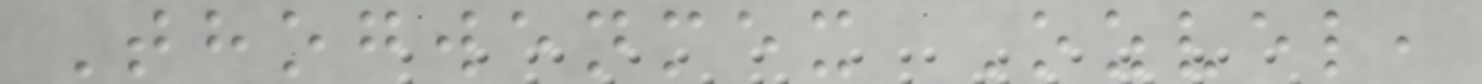Thogwenmex Ozvel,
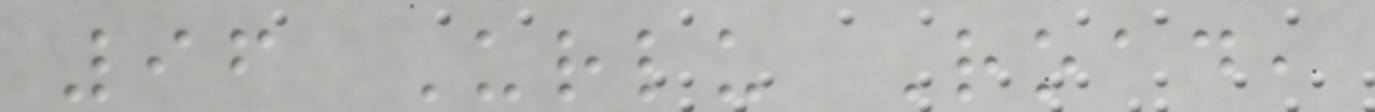96 Urlu Road,
